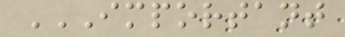IMPORTANT
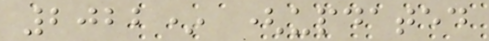2022* (updated
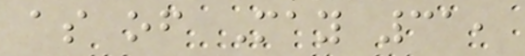as of May 31,
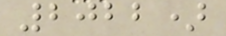2022)
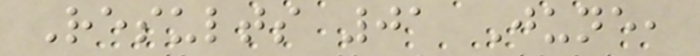Results 01 June,
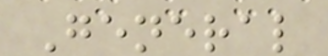General
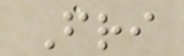Fri
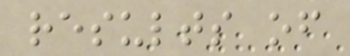results of
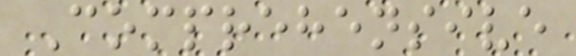Comprehensive
